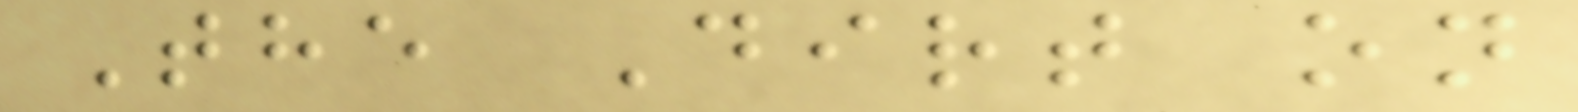The Dirt on
